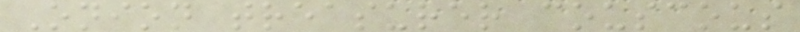Onion treasurer couscous
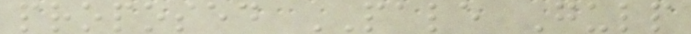proposed PALE Gulp
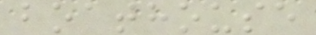boathouse
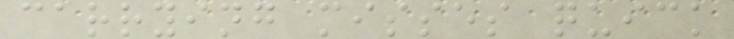carrying misses quick
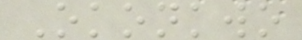Okonkwo
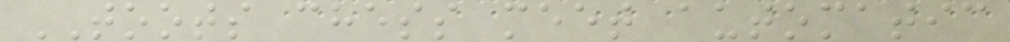TOOTS chess meet automatic
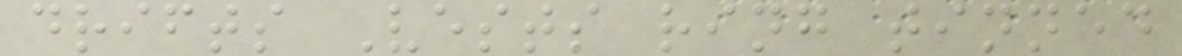drifts Vests ring tinned
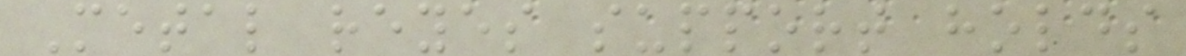Metal reyes support holds
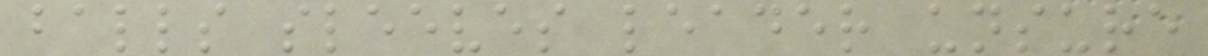balls sleeves leader unsure
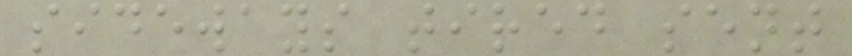sideways tired sent
